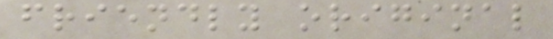friendly original
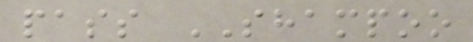pass SHAMPOO
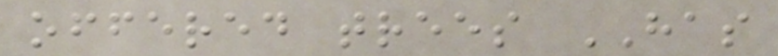offered trees HAS
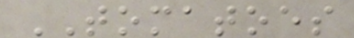TOMATOES
